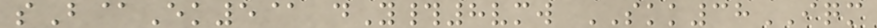sB@Ek5@ dY#8vmw SKK38IQM
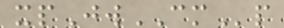xpJwCMp
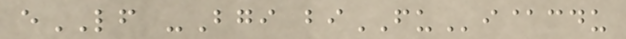eLF -Bgi biFUi@cdu
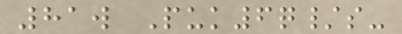81w Puk6q/s-
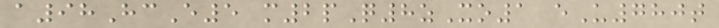a98HcE5 m2pQ8zXo1 eU780t
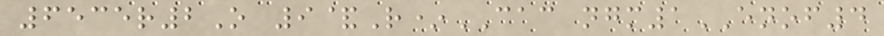6535r2O 9&R*CAC ngm1ENOF4
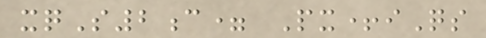xqS2c= Px+iQs
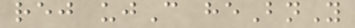rej ujC heBnY
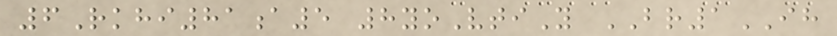6Rkhi81a5 8yoVtiY BR1IH
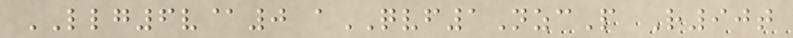LLG6v@0 aQVF1NzcP R90t
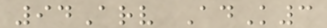94Arv AdK3
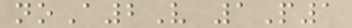noA2V 1P1
